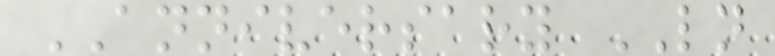ANNIVERSARY LN
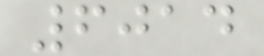6014
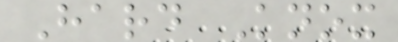Hard Knox
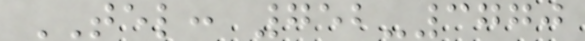TEL: 752-3770
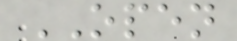OPEN
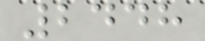2448
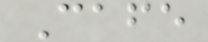Cafe
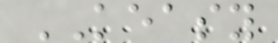KEASY
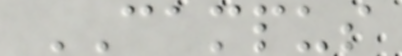CAMPUS
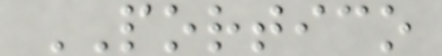PORTICO
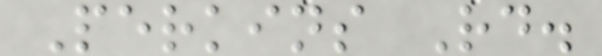Perkins Rd.
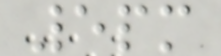5pm
